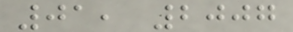01, 2007
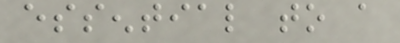essential to a
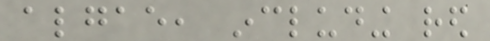algae, including red
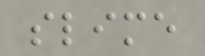slime
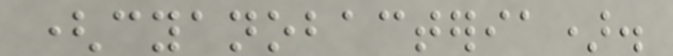(cyanobacteria).
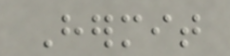Hermit
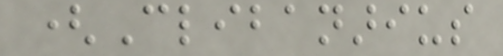(Clibanarius
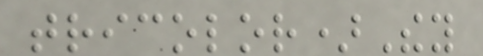tricolor)They
